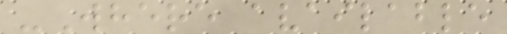-Where available
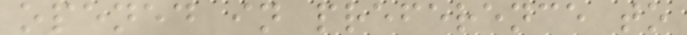opened in preference to
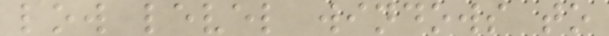low level windows to
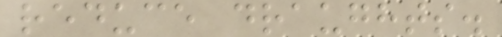reduce draughts.
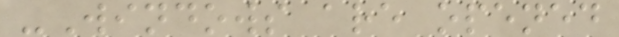-Windows are opened
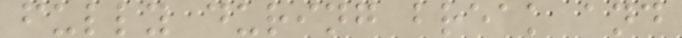fully during break and
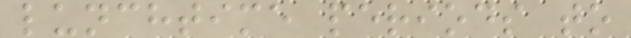lunchtime periods to
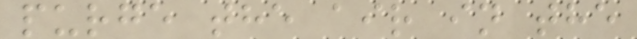purge the air in the
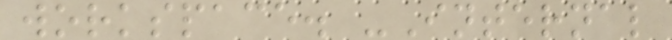workspace. -Internal
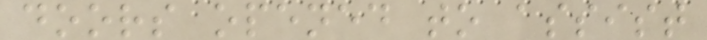doors opened to assist
